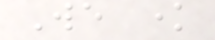We know
